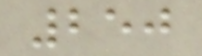250
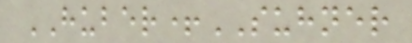HUBER+SUHNER
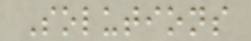Solutions
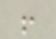!
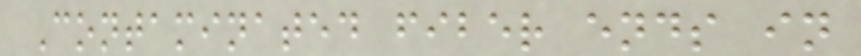Contaminated fiber ends in
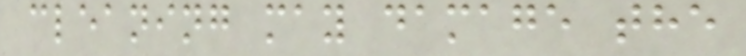cleaning may damage the
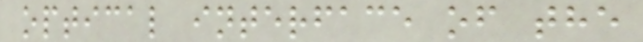optical interface of the
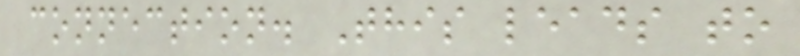connection. This leads to
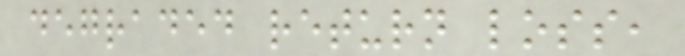degraded return loss,
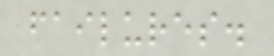failures.
